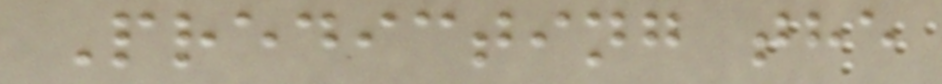Predicting the
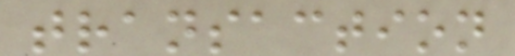transaction
